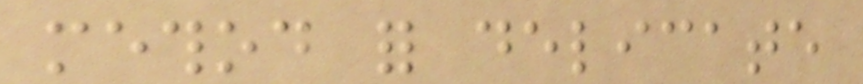method for delicate
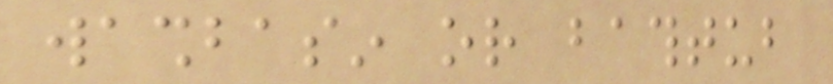washbasin or bathtub
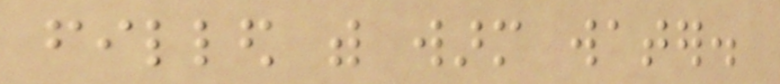filled with warm water.
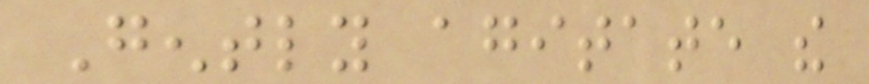Gently agitate the
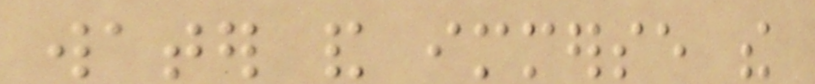water and immerse the
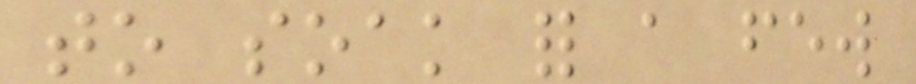to soak for a few
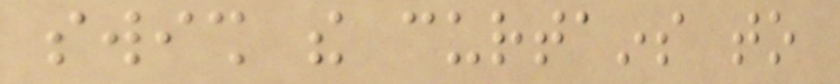swish the curtains to
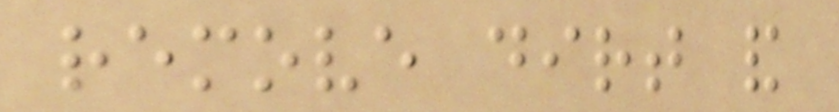remove dirt and
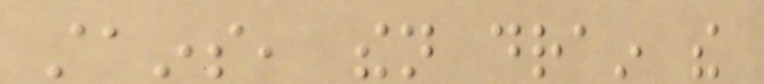stains, then drain the
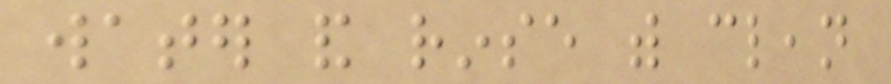water and rinse with clean
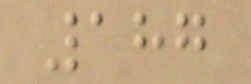187
